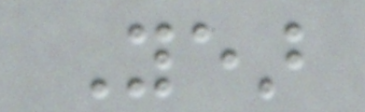Year
